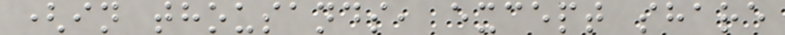(in thousands, except share
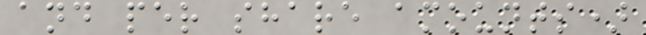and per share amounts)
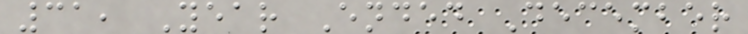31, Year Ended December
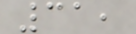31,
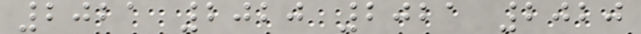2021 2020 2021 2020
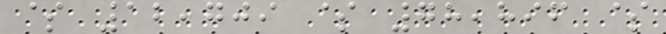$ 12,709 $ 78,896 $
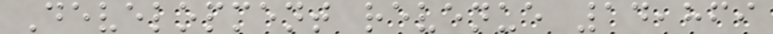Development revenue 14,869
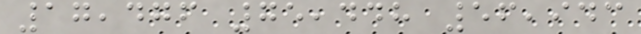17,476 75,448 56,943
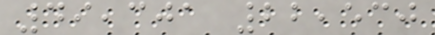49,301 22,530
